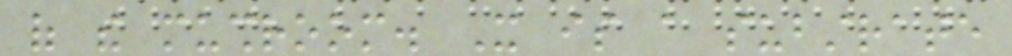of the mushroom. It is a substrate
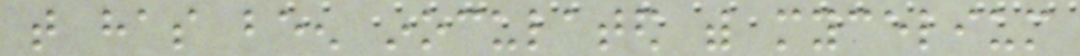that has been inoculated with mycelium
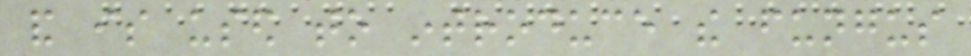and is used to introduce the fungus
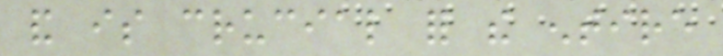and is crucial for the entire
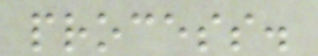process.
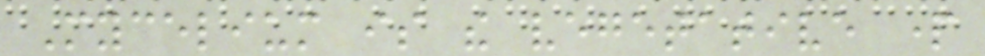Mycelium is the vegetative part
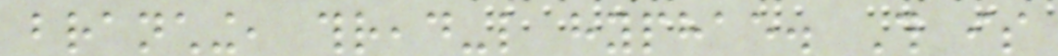branching, thread-like hyphae. This is
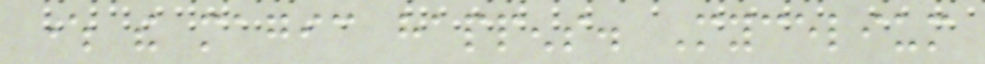where the magic happens. Mycelium
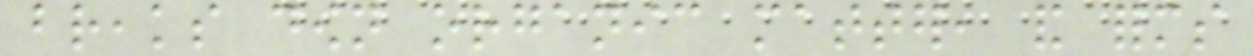breaks down organic matter, and forms
